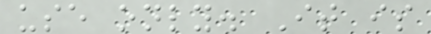use only. It is
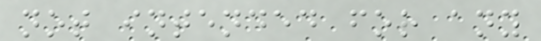not intended for any
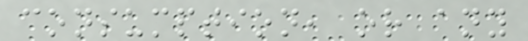consumption, or any
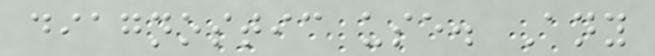diagnostic use. Any
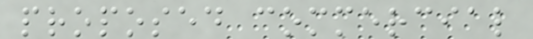proposed commercial
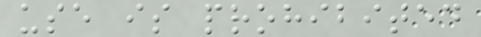use is prohibited
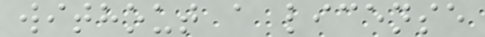without a license
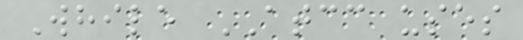While ATCC uses
